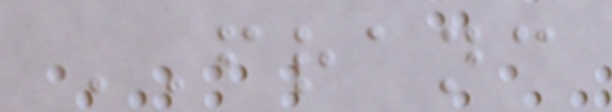FRANC
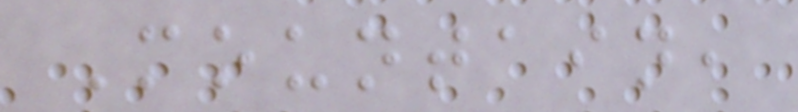Mountain,
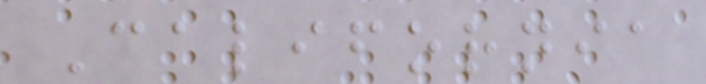California
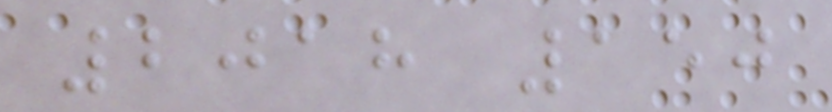2018 150
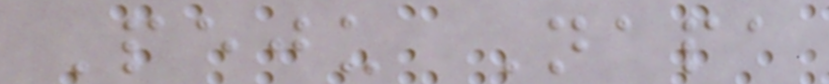Peju Napa
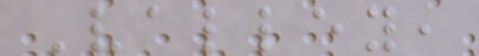Valley,
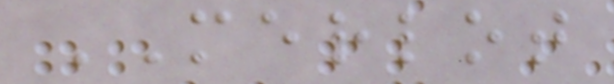MERLOT
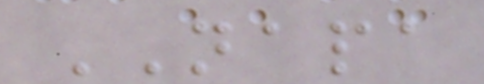NAPA
